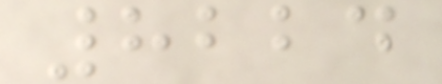8224
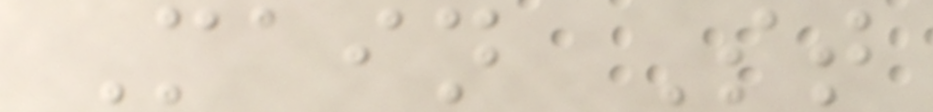Main St
